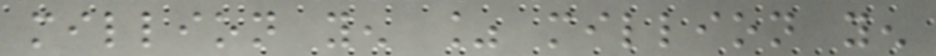million yen % million yen
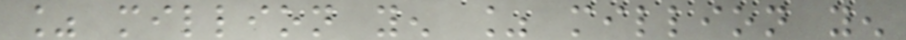% million yen % million yen
